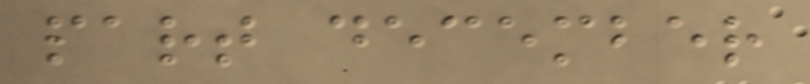part december
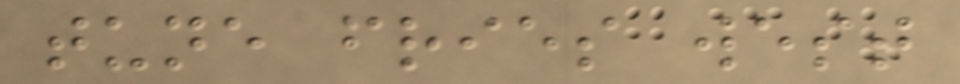tune fries west
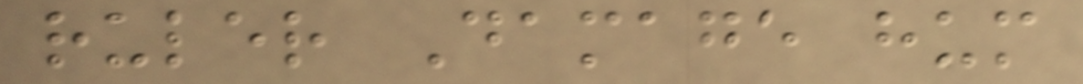ruler Damage hum
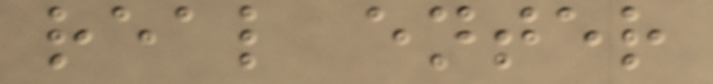real enter
